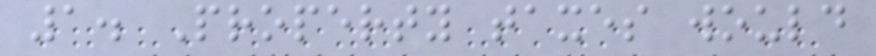1. Property taxes would
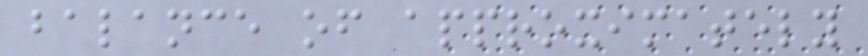balance of approximately
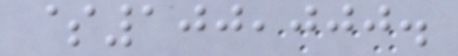$100,000.
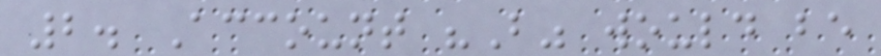2. Account "B" would be
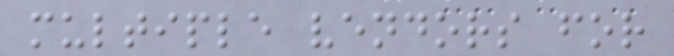multiple vendors for
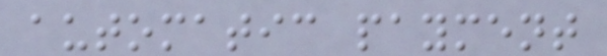automatic payment
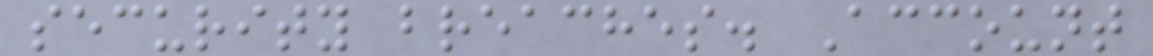security breaches. Account
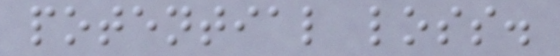potential loss.
